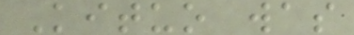Kituo was
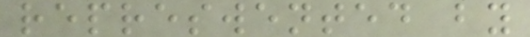represwented by
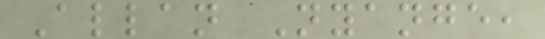Allan Nyange,
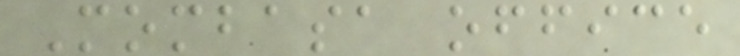Mombasa office
